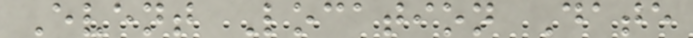Event Location Date
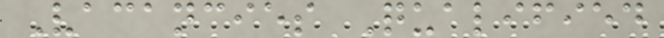Vacancies Qualified
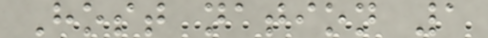Host nation 1
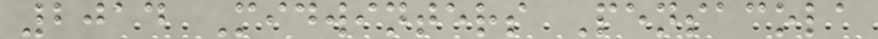2014 Midwinters Pensacola
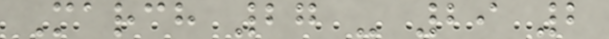March 27 - 29 2
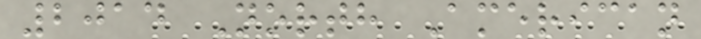2014 North American
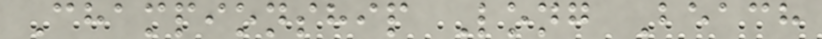Championship Long Beach
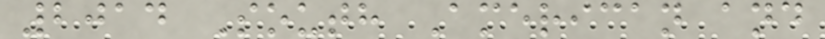2014 South American and
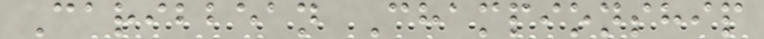Caribbean Championship
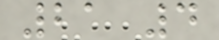21 4
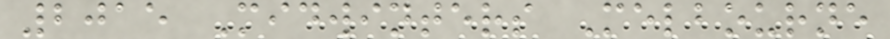2015 Midwinters Melbourne
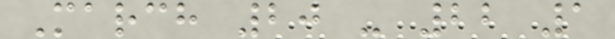March 20 - 22 1
